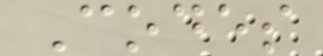Codes
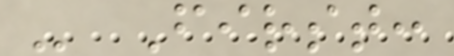- First:
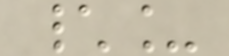\_
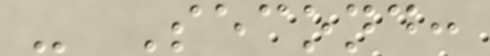- Second:
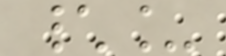\_
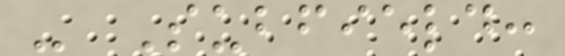- Subfield:
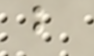b
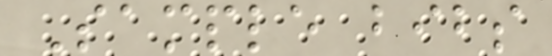Sample bibs
